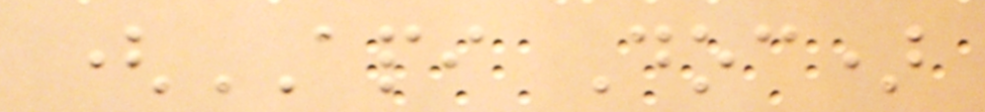(API Doc)
